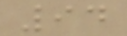94
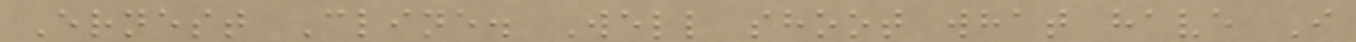Ernest Cline. Well shoot what have I
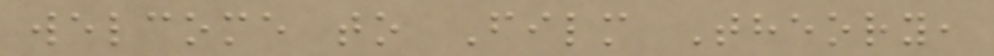welcome to Film Theory,
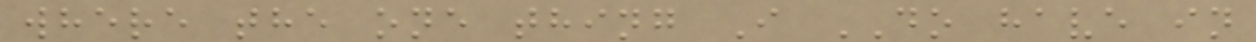where the one thing I DO have in
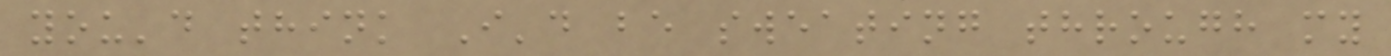you'd think I'd be sweating through my
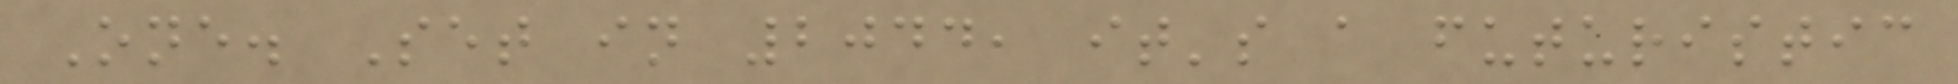One. Set in 2044, it's a futuristic
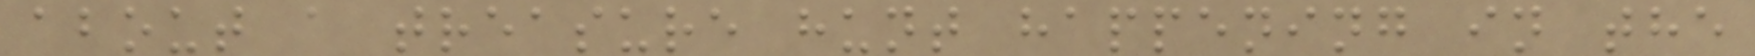about a treasure hunt happening in the
